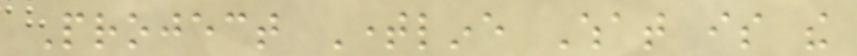Project Timeline What is the
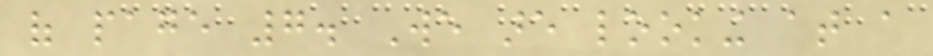of page 7. We are looking at a
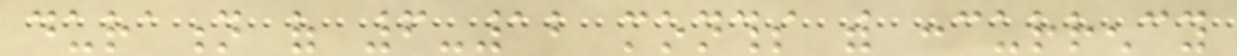duration of 6-12 months with concurrency
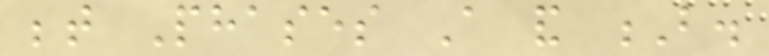between Phases A and B.
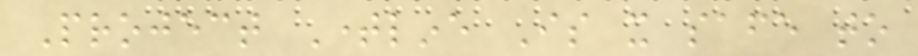Project Timeline Is it safe to
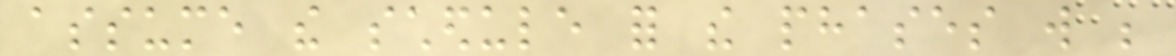assume the schedule for the phases will be
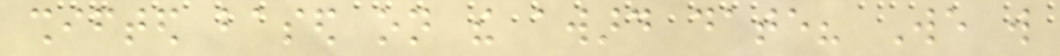shifted based on the award date? We will
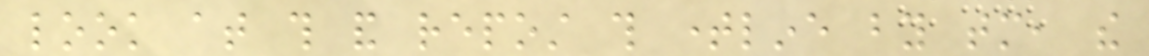look at this and repost this timeline by tomorrow, the
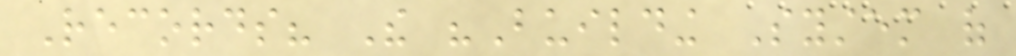Records? The "Building System of
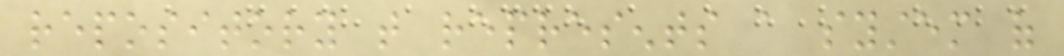repository that represents a system of
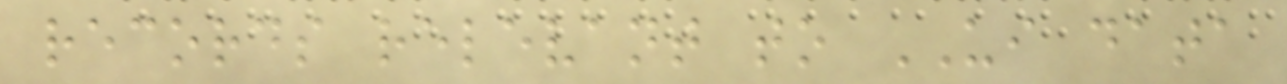records relevant to UI data
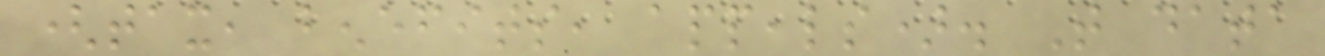(tax, benefits, appeals). That data
